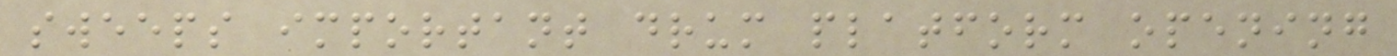sweeps important drum platform opening
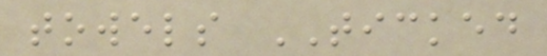towels TICKED
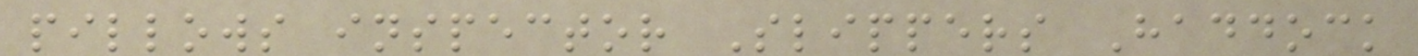pillows inspector Slippers Haddock
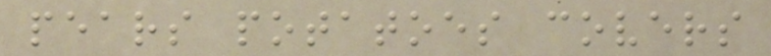pears potatoes covers
